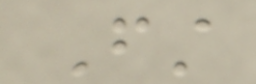First
